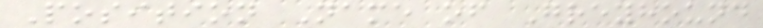Position Name of Greyhound
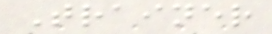Trainer
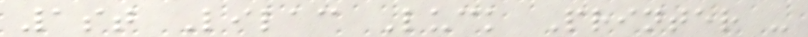1st Lilac Luck Printer -
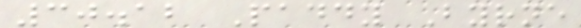30.12 Paddy Byrne
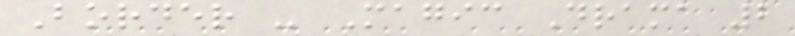Border - Magic Drama 2
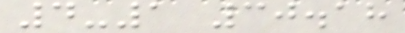4-1 30.18
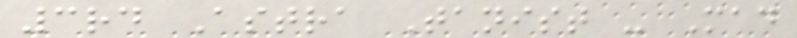3rd Astra Tanist - Mad
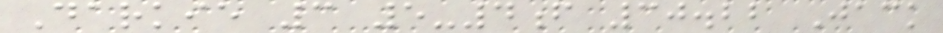Darkie 3 5-4f 30.22 Jack
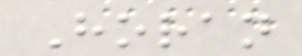Horan
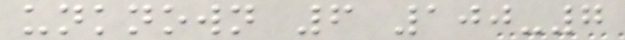unknown 6 100-7
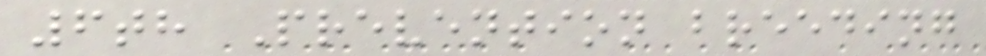6th Prevention breeding
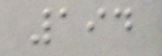194
